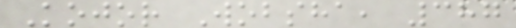Kojor Wobsha, 387
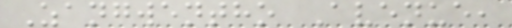Zangwentho Avenue,
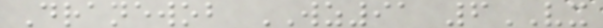Dranewob WZ91 6VX
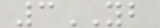3YB
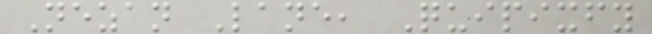Nezan Lane, Quipixfy
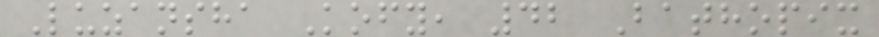Luzansha Kofy, 42 Bathopix
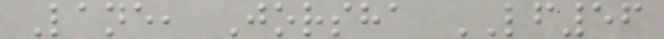Lane, Jorsha LF56
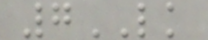7LK
